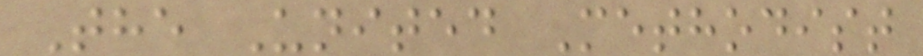The United Methodist
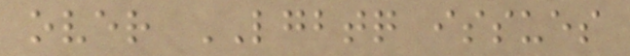over LGBTQ issues
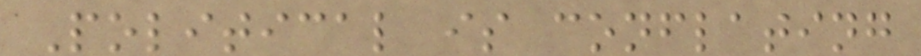Political is conflating
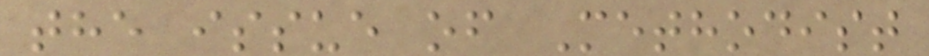the issue of Methodist
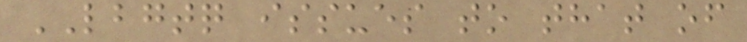LBGTQ issues to that of
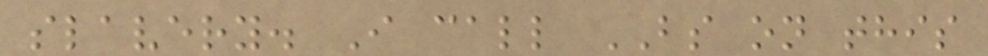slavery. I call BS on this
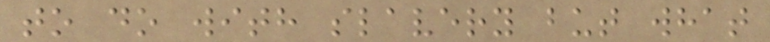to do with slavery but what
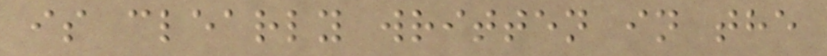is clearly written in the
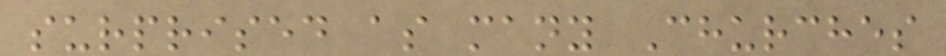surprised as many Churches
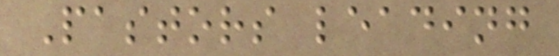Pastors leading
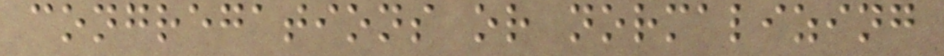congregations or normalizing
